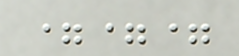===
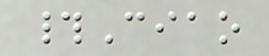#Ciao
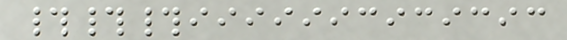###iiiiiicicicic
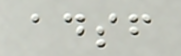adsf
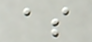as
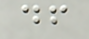df
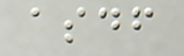asdf
